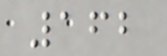162
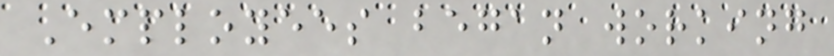Employees began working
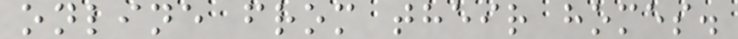online from their homes.
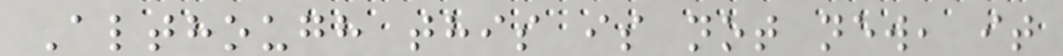Although this is not new, it
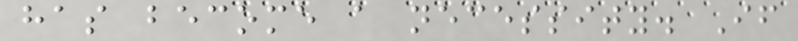has become a necessity. If
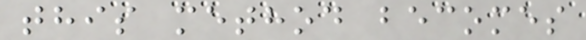this method becomes
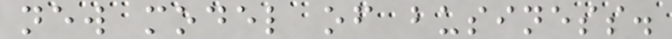new model of business.
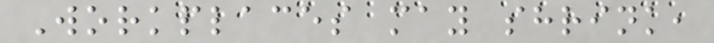Workplaces may shrink,
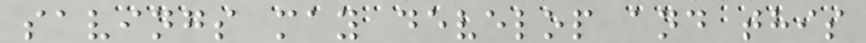savings may develop and this
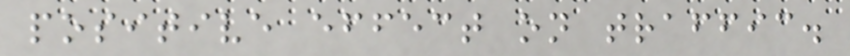positive effect on traffic.
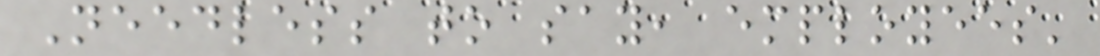Needless to say, employees'
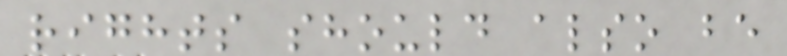rights should also be
